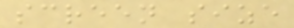screen size
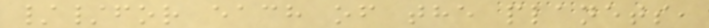//for each of the planets,
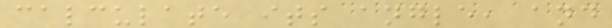calculate its angle, and
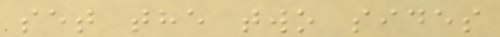set the two sides
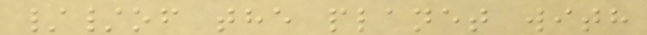//of the planet with
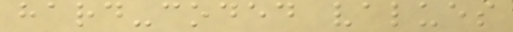hard-coded values
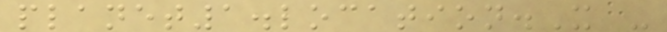planet1.location.X -
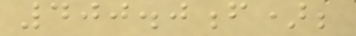400.0f);
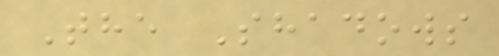The Shadows
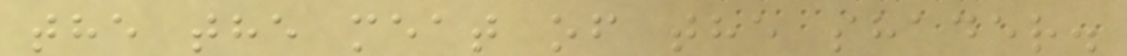the the meat of the shader.
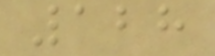128
